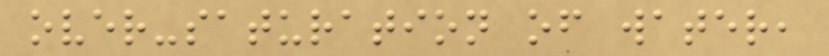over-saturation of water,
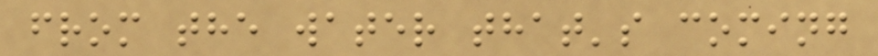from the water that's coming
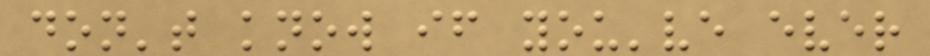don't know if you've ever
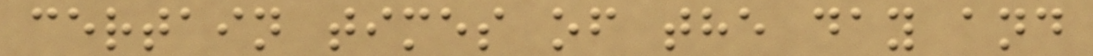certain times of the day and
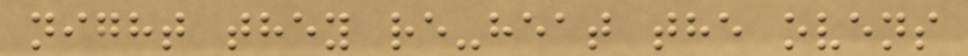night they re-heat the ovens
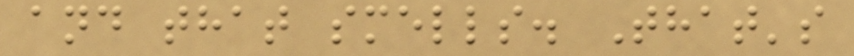and that smells. That's
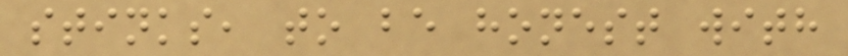stinks, to be honest with
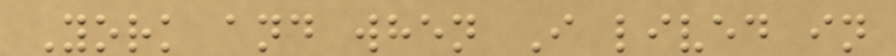York and when I lived in
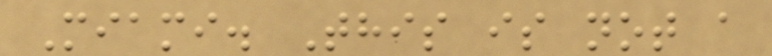Miami. This is not a
